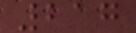217
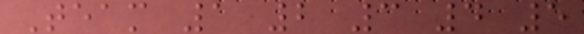Team 1 2 3 4 5
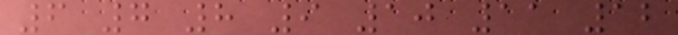6 7 8 9 10 11 12
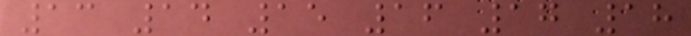13 14 15 16 17 18
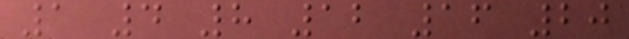1 4 8 12 16 20
